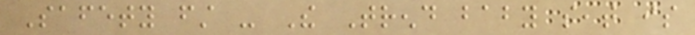Safety first - The Trend baby seat is
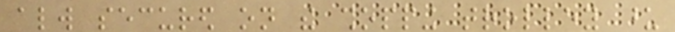always secured on the shopping trolley upon
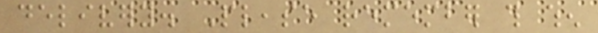delivery. Please remember this when
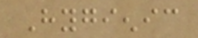Hygienic
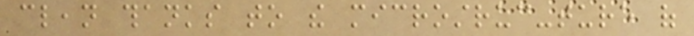clean thanks to the microstruc-ture of
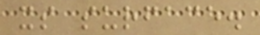its surface.
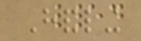Handling
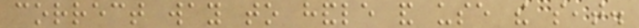correct way to handle and use the seat.
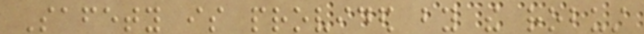Safety is provided by the robust
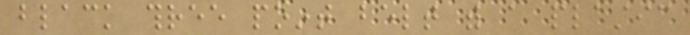black three point belt with a plastic
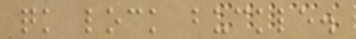quick lock buckle.
